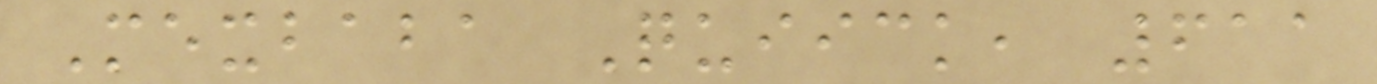Mexbaba Quiick, 611
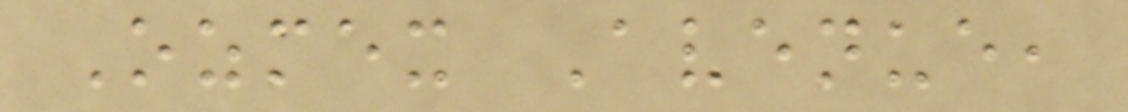Ozmex Avenue,
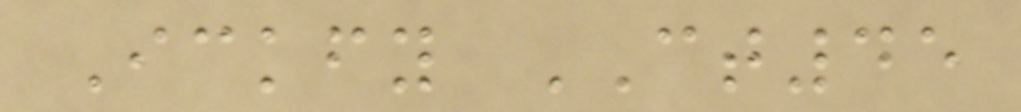Ickfy CT45
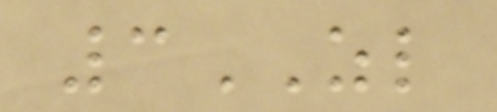3ZL
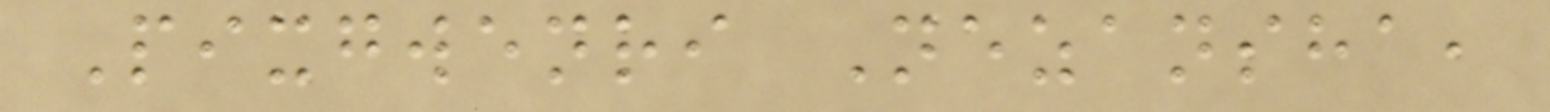Pixgwenri Nezansha,
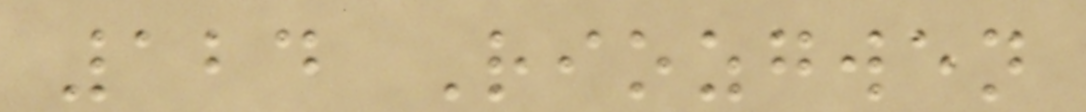124 Riozgwen
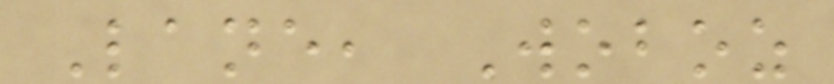Lane, Woboz
